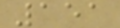151
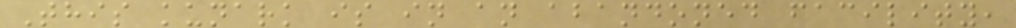This kunark is in an abandoned facility,
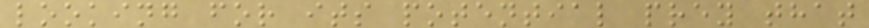looking for its potential prey that
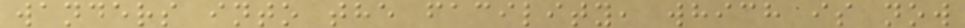wanders into the facility, which is now
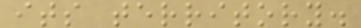its territory.
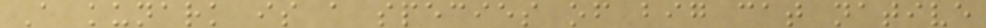A kunark is a species of big cat native
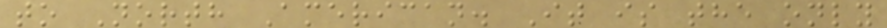to North American. It is the only
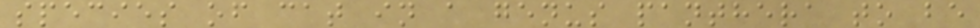species of cat in a genus panthera to be
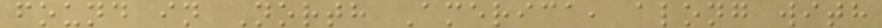found in North America, along with
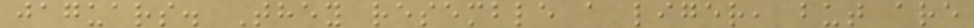jaguars. They resemble a liger, but are
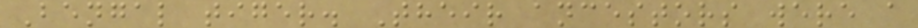Bengal tiger. Their ancestors were a
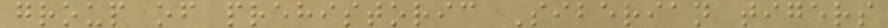group of prehistoric Siberian tigers
